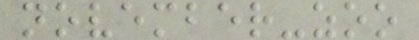november-zoo
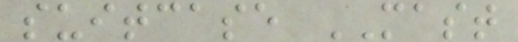suitcase MAST
